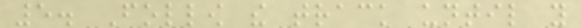5. Follow the track until you
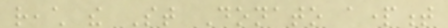reach the St Donato apartment
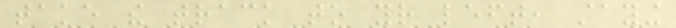take the track to your left, staying
